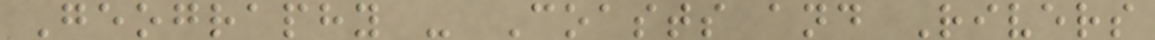Geography - Coasts and Rivers
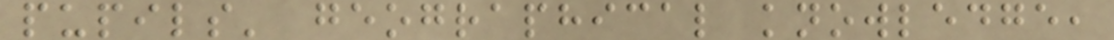pupils' geographical knowledge,
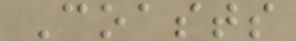Coasts
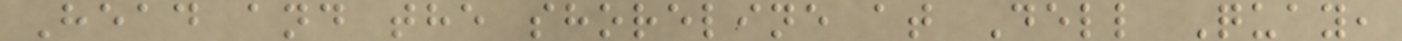Head and the shoreline at Dell Quay,
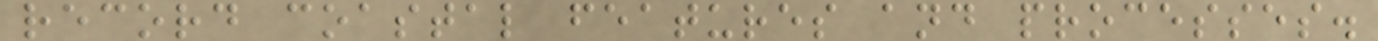record coastal features and processes.
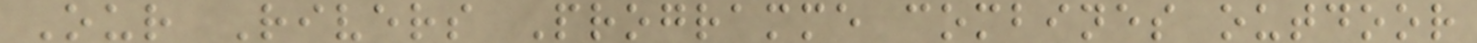Our Rivers Programme combines outdoor
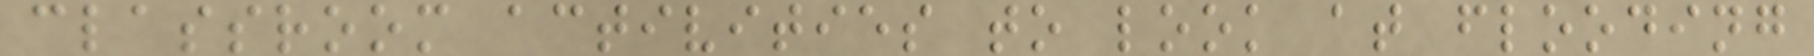classroom activities to look at flooding
